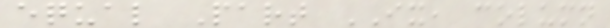equal Part IX, column
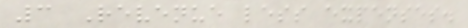3 Revenue less expenses.
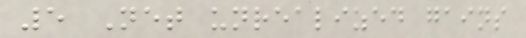5 Net unrealized gains
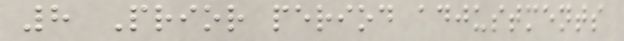8 Prior period adjustments
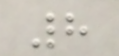8
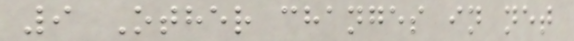9 Other changes in net
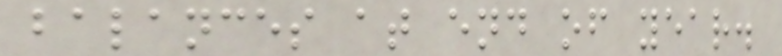balances at end of year.
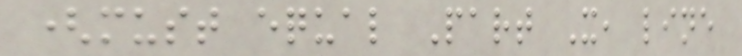(must equal Part X, line
